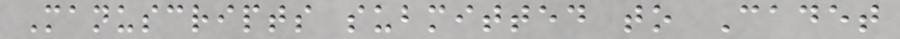Manuscripts submitted to Cadet
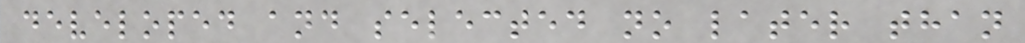developed and selected no later than
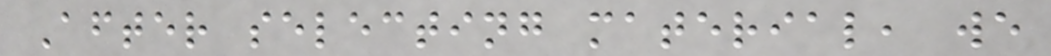After selecting material, we
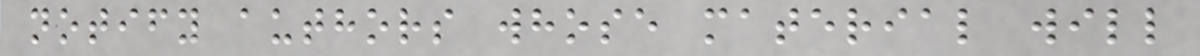notify authors whose material will
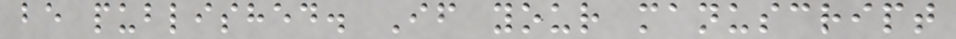be published. If your manuscript
